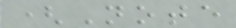(Note
